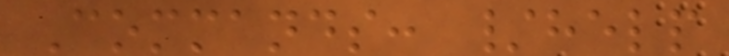Commands: /help
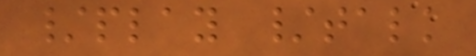/play /talk
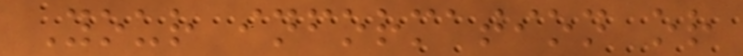Your information or
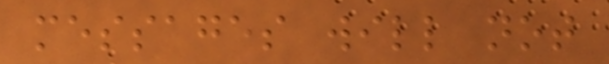messages will not
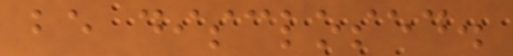be disclosed.
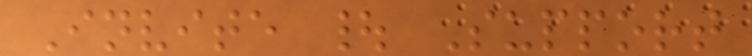Invite | Support
